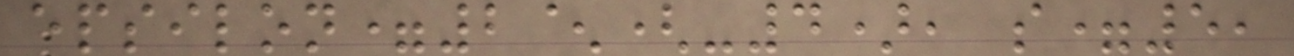epsilon=2^(-4), s=5,
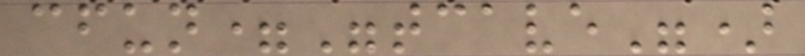cfun="tcave")
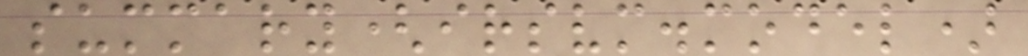summary(irsvm.model)
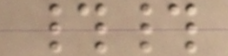##
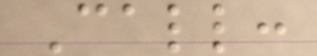Call:
